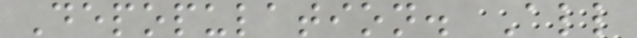Depopulation. All
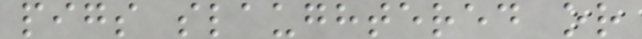pigs slaughtered or
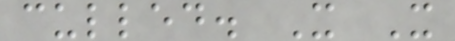culled. X X
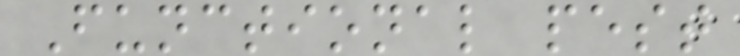Functional pest
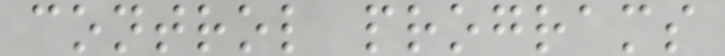control programs
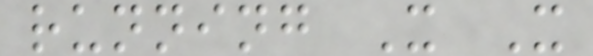running X X
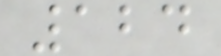124
